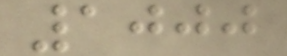1000
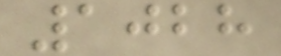1028
